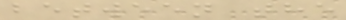between the
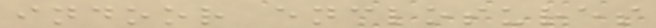indoor enclosures
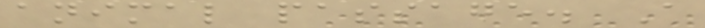animal passage. A
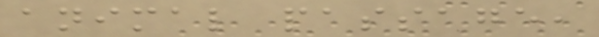animal passage,
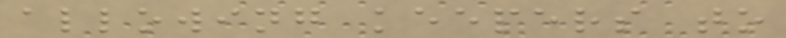allowing keepers to
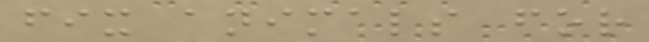fix animals for
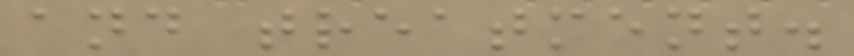and treatment.
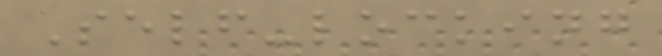Self-locking
